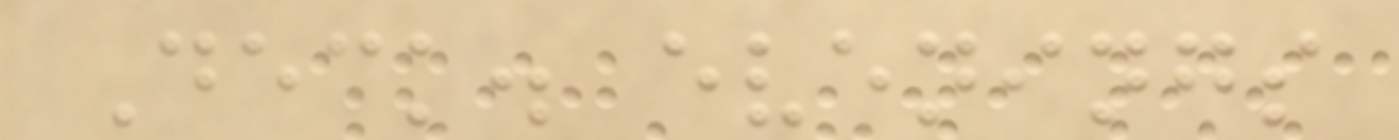Deck. evenings
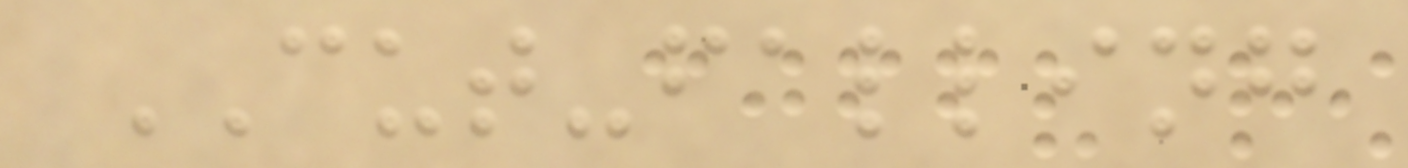CUT-falling
